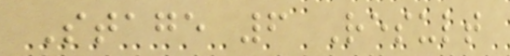Stage 6 Result
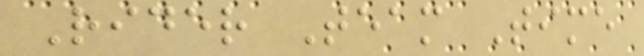Rider Team Time
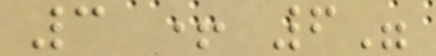3 + 6"
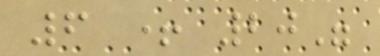6 + 20"
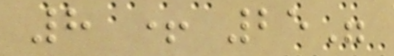8 + 25"
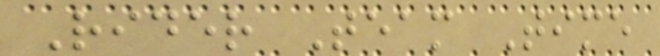Rider Team Time
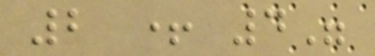2 + 4"
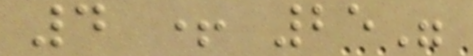4 + 25"
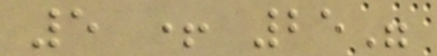5 + 25"
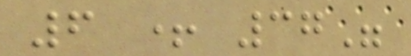6 + 37"
